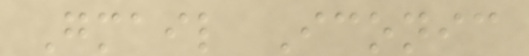Gmail Iconic
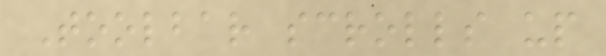Toolbar scrolls up
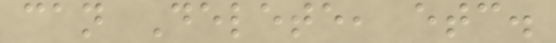can Delete, etc.
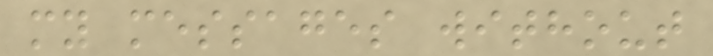my messages without
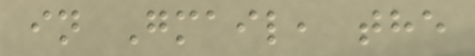in Gmail, the
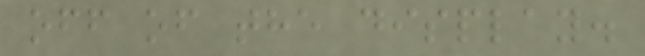off of the display.
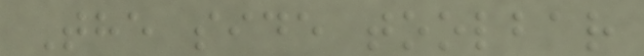The side toolbar
